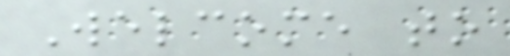Welcome to
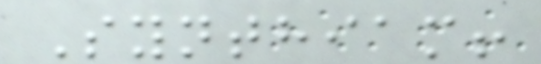Synthiam!
